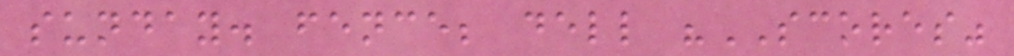sunday. fence; dell "SCORES"
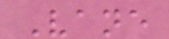Vane
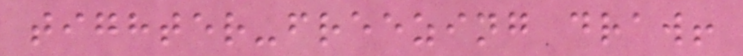tighter-freezing draw!
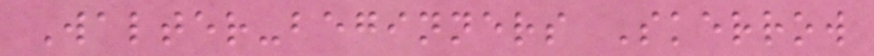Walter-beginners Skerrow
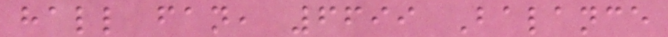hall fan, 6699 Balance
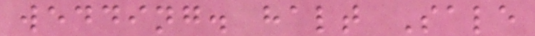wedding. halt Sale
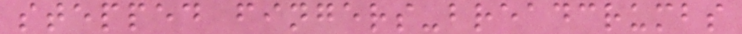stepped fingers-breadcrumbs
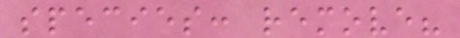species: remove?
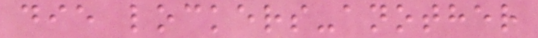die lockers-another
